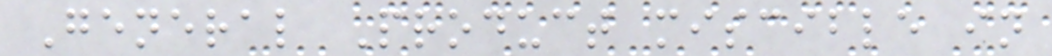General Product miscible in
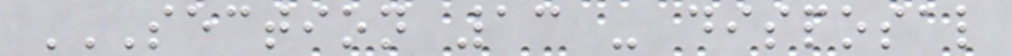SECTION 13 - DISPOSAL
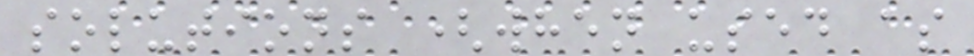solutions (when used as
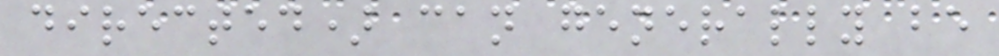directed) can generally be
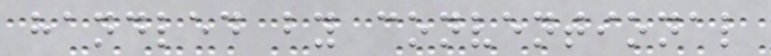handled by conventional
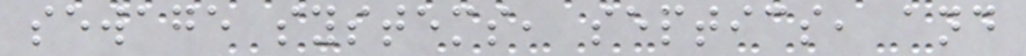sewage systems, septics, and
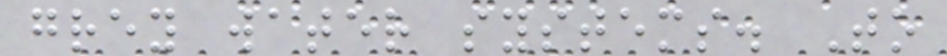grey water systems. To
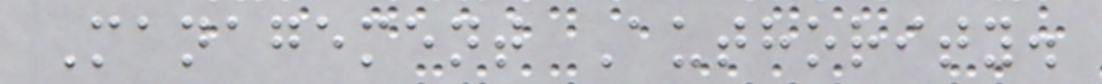Management Authority.
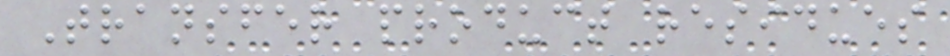Transfer product residues
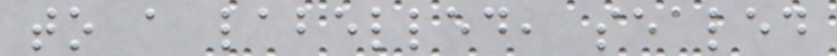to a labelled, sealed
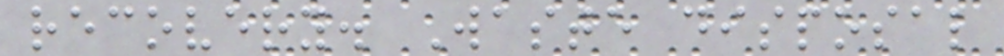recovery. Waste disposal
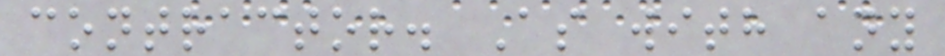contractor. As with any
